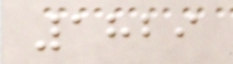1829
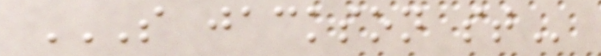S JACKSON ST
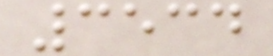3534
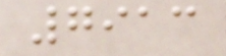7913
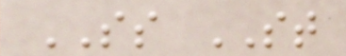SS ST
